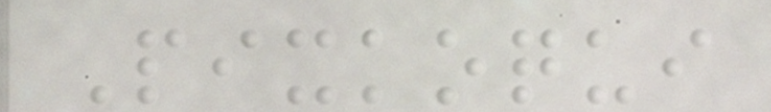Pixkoqui
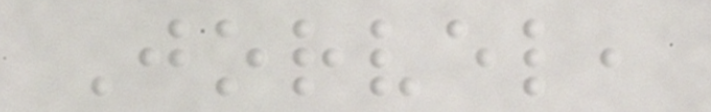Jorvel,
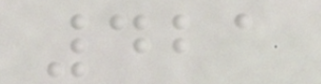421
